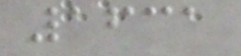1631
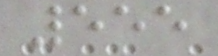555
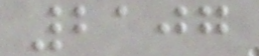2107
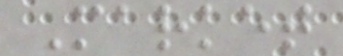Market
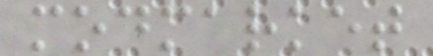modmarket
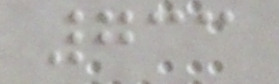733
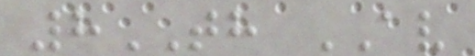8TH AV
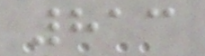813
